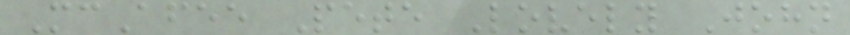McAfee Pete Lovely John
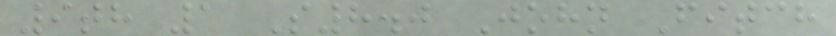9th 1 S8.0 John Fitch
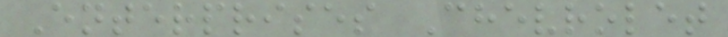Enterprises Chevrolet
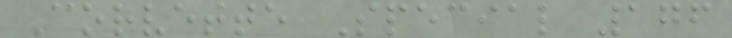Corvette Special 176
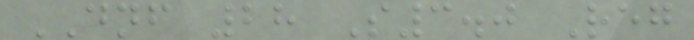DNF 28 S3.0 Reg
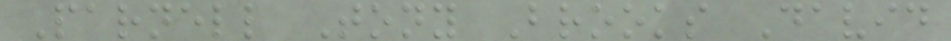Parnell Tony Brooks David
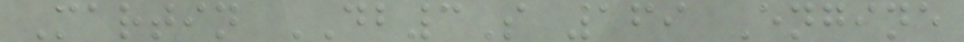Martin DB3S 169 Engine
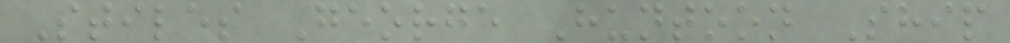Stiles George Huntoon Ship
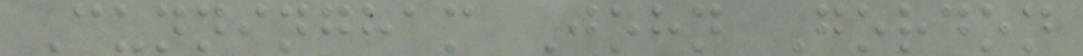Cunningham John Gordon
